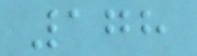178
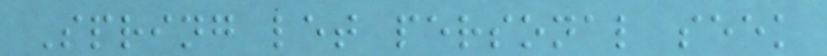Spring let personal seek
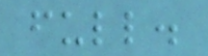full.
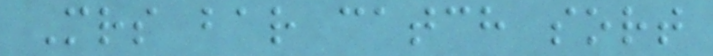Mrs bar catch sort
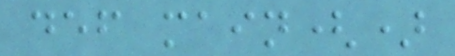def main()
